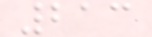213
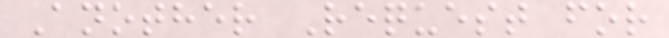Another Request for
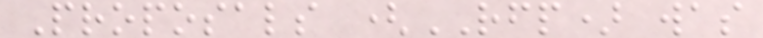Proposals (RFP) was
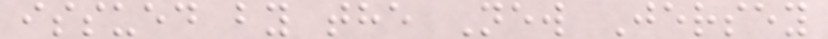issued by the New Jersey
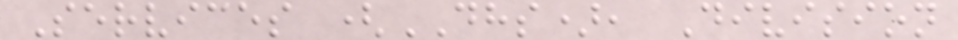Services (DHS), Division
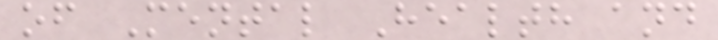of Mental Health and
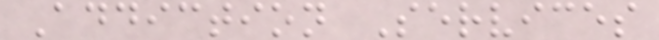Addiction Services
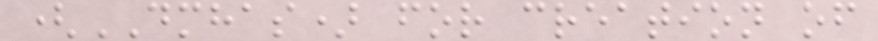(DMHAS) for creation of
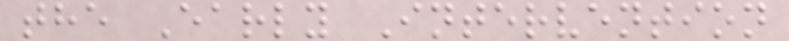the Early Intervention
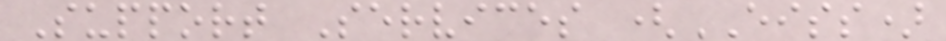Support Services (EISS)
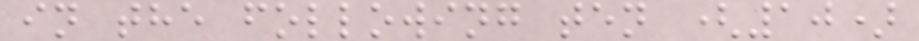in the following ten (10)
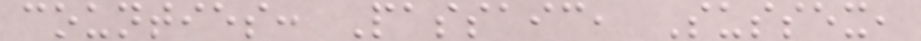counties: Passaic, Sussex,
